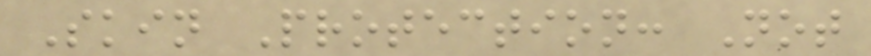Skin Protection: Not
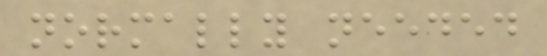normally needed
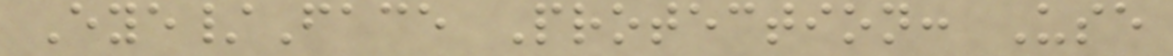Eye/Face Protection: Use
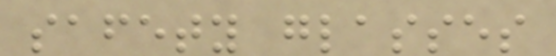safety glasses
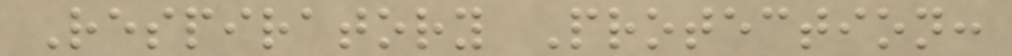Respiratory Protection:
